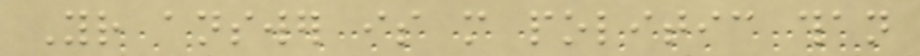Your answer is more politic than
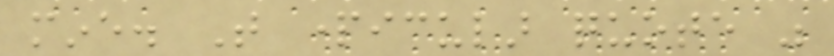mine. That particular quote was
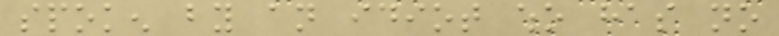spoken by an idiot who has no
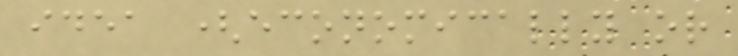idea (economically or
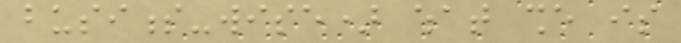business-wise) what she is
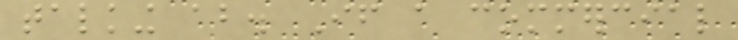talking about. If a commercial
